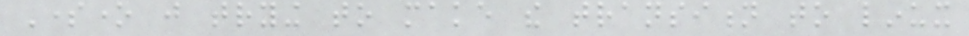Someone just trying to make the transition to linux
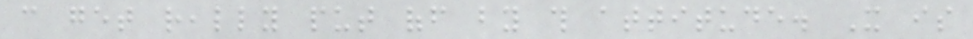can get really put off by this attitude. It is
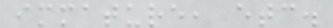immature, etc.
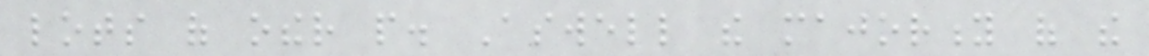lots of other people. Aswell the majority of the
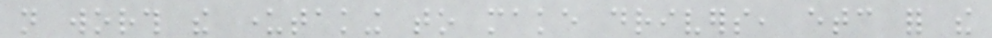not worth the undertaking to make drivers, etc for the
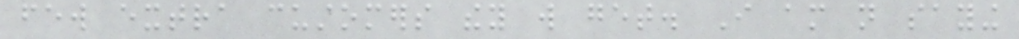few extra customers they will get. I am not saying
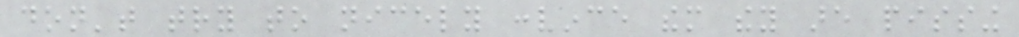don't try to nicely convince them they are pissing
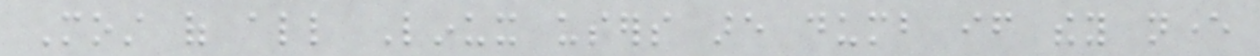Most of all Linux users are dumb if they never
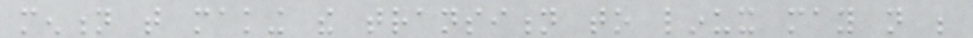mention that making the transition to linux may not be
